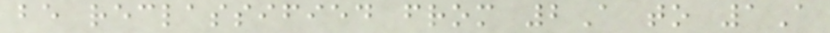be reclassified from 2A to 1A
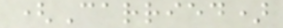(Carried)
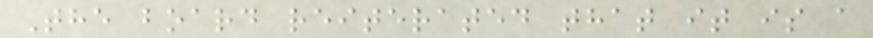The board reiterated that it is a
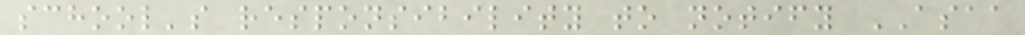school's responsibility to notify ASAA
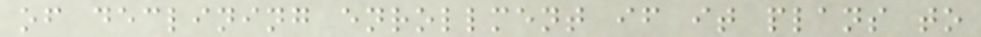of declining enrollment if it plans to
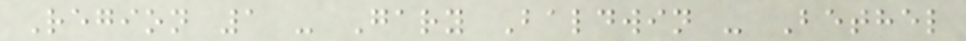Region 1 - Gary Baldwin - Bethel
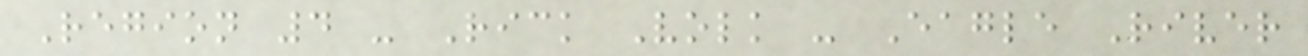Region 4 - Rick Volk - Eagle River
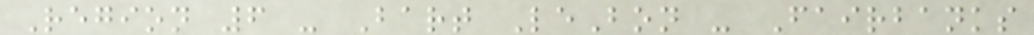Region 6 - Bart LeBon - Fairbanks
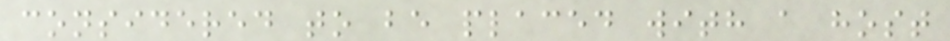considered to be placed with a host
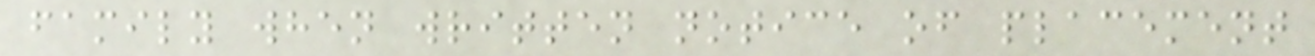family when written notice of placement
